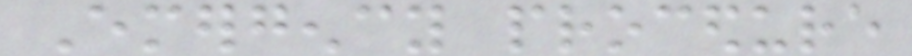Emergency procedure
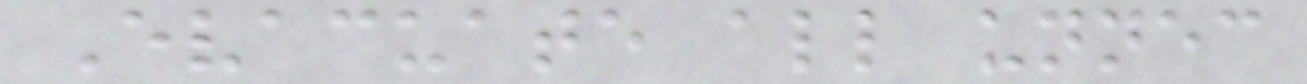Evacuate all unnecessary
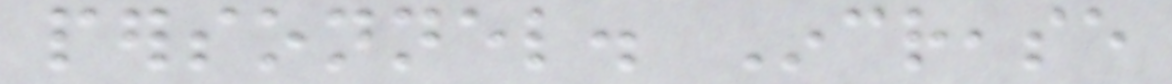personnel. Increase
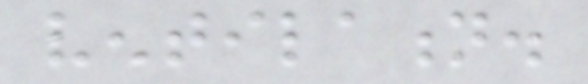ventilation.
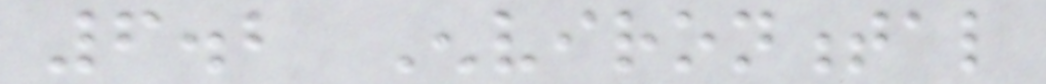6.2 Environmental
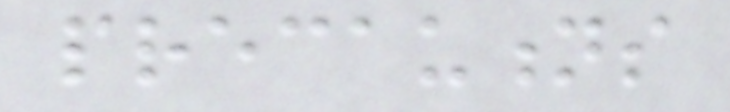precautions
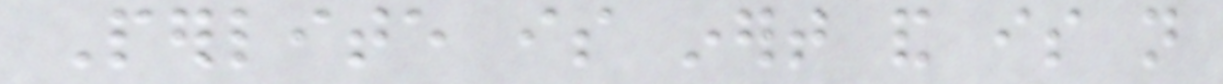Perlite is inert and is not
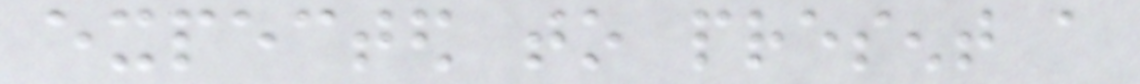expected to present a
